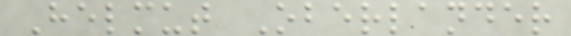Helmut Oberlander
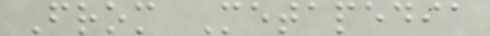From Metapedia
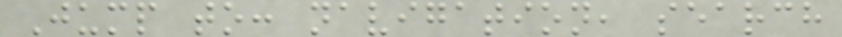Jump to: navigation, search
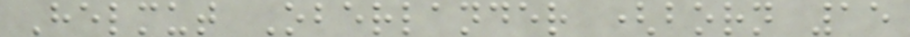Helmut Oberlander (born 15
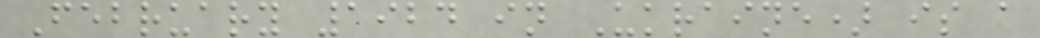February 1924 in Ukraine) is a
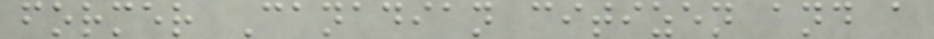former Canadian citizen and a
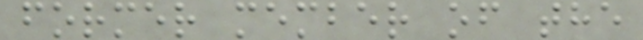former member of the
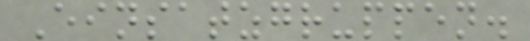Einsatzgruppen.
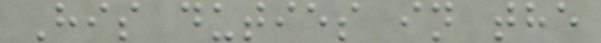His duties in the
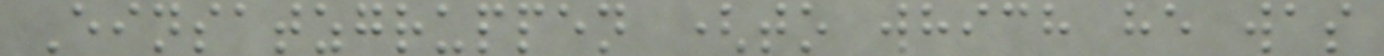Einsatzgruppen (to which he was
